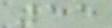55
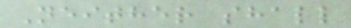Neither shall
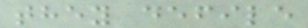they defile
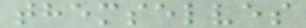themselves
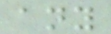any
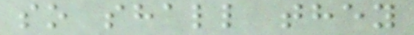so shall they
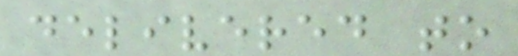delivered to
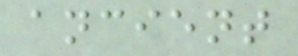ancient
